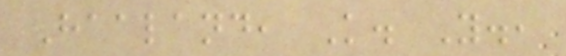Haaland, K. Y.,
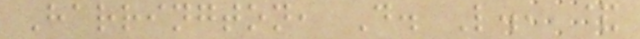Harrington, D. L., &
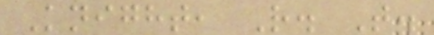Knight, R. T.
